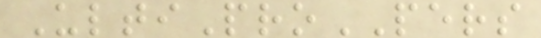UltiProPERS
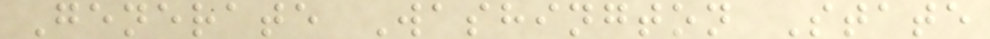Generate Washington State
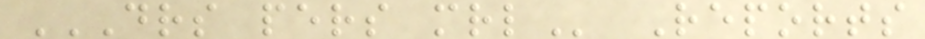DRS PERS MRL Reports
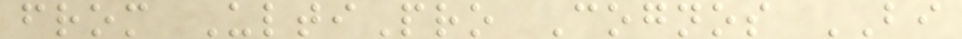from UltiPro Cognos BI
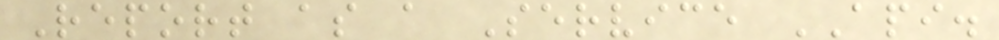Report as a Service API.
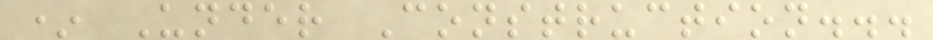* Under Construction...
